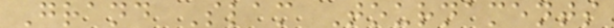Grand Slam Tournaments
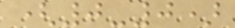(0-0)
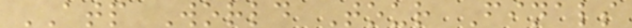ATP World Tour Finals
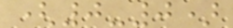(0-0)
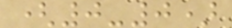(0-0)
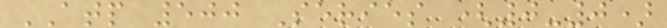ATP 500 Series (0-0)
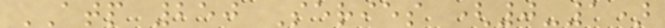ATP 250 Series (0-1)
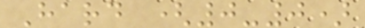Hard (0-0)
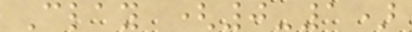Clay (0-1)
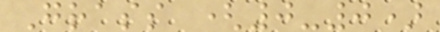Grass (0-0)
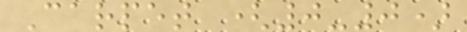Carpet (0-0)
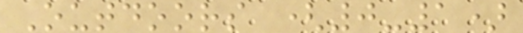Outdoors (0-1)
